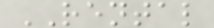RENTAL
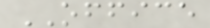OFFICE
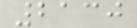2130
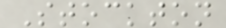Stockton
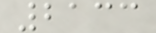2133
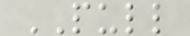PULL
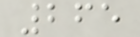265
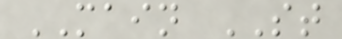MAIN ST
